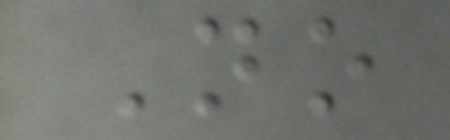No
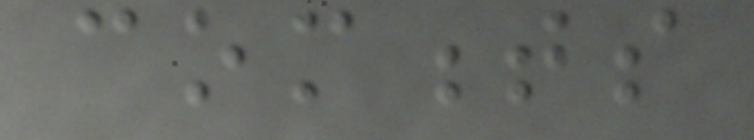comments
